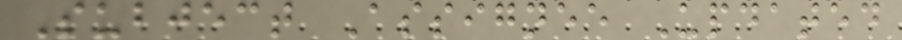Subject Assignee Updated
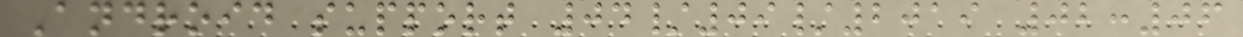Android support 04/09/2019 02:06
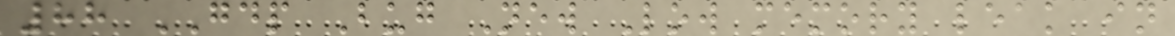88 GDP Bug New Low memory leak in
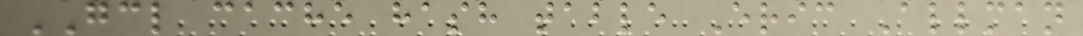GCL cache hash table Eric Allman
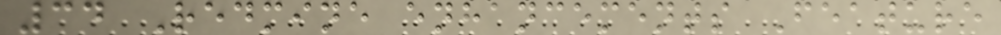34 Redmine enhancements Feature
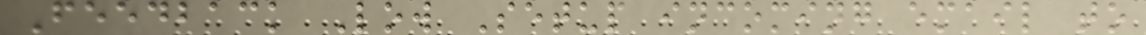Feedback Low Setup incoming email to
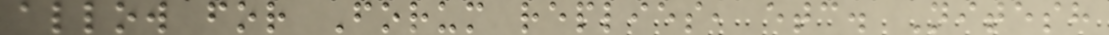allow for Forum replies, etc. Nitesh
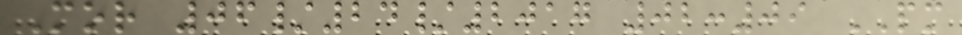Mor 06/24/2017 02:09 PM
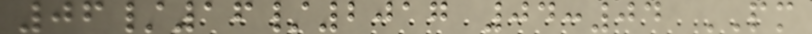06/16/2017 04:04 PM
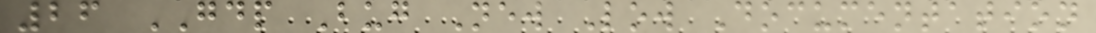26 GDP Bug New Low Documentation
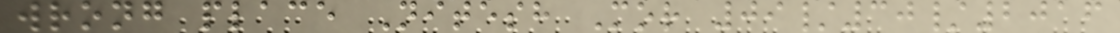wrong place Nitesh Mor 09/30/2016
